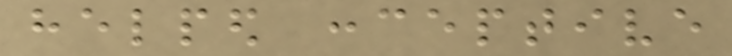helped conceptive
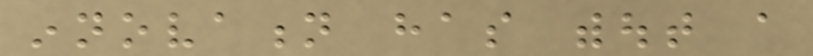innovation has without a
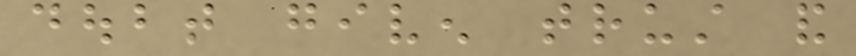doubt given trust and
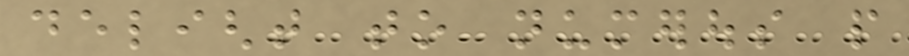delight to numerous people
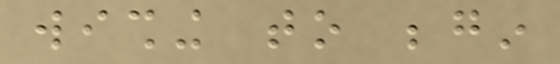wishing to begin
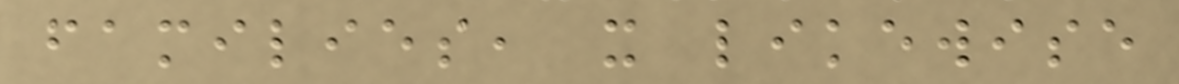families, it likewise
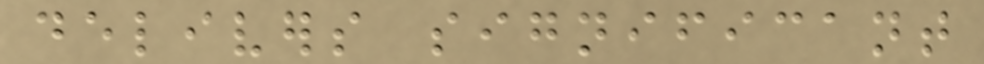delivers significant
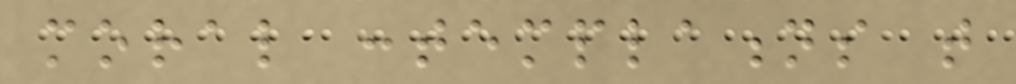moral contemplations that
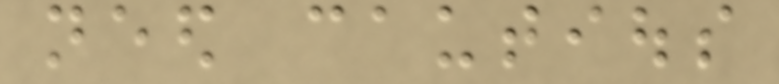need cautious
